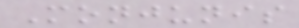Monjunis
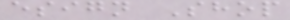esign Shop
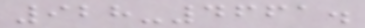928-4661.
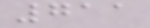711
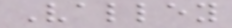Valley
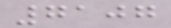7107
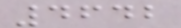4642
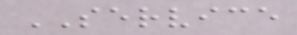SERVICE
